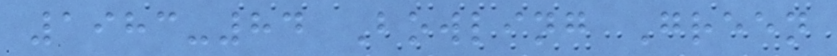1983-84 Bowling Green
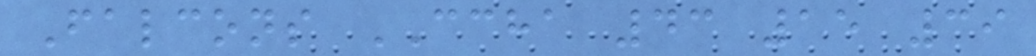Falcons CCHA 43 15 39
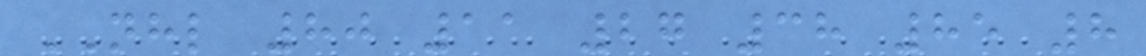NHL 80 11 27 38 85 8
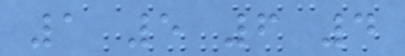1 5 6 4
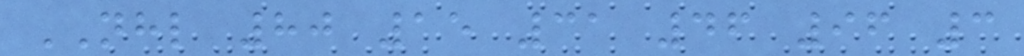NHL 80 15 31 46 96 3
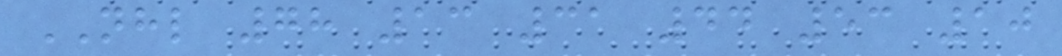NHL 78 13 31 44 53 10
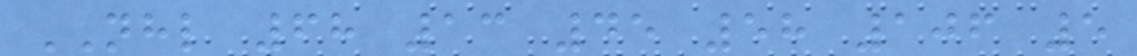NHL 68 13 45 58 106 5
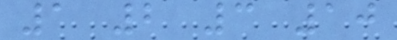1 2 3 10
